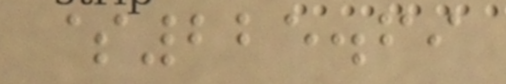$225.69
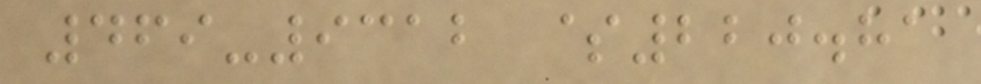469-9312 $220.81
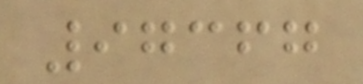97367
